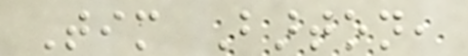Tim Barton,
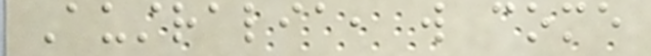Australia, will come
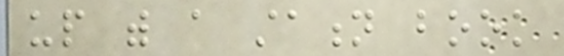up with a station book
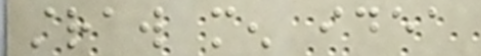straw men idea
